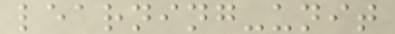learning-unit
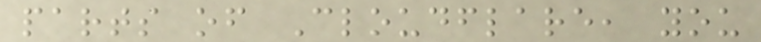parts of Cloudflare, you
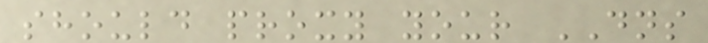should proxy your DNS
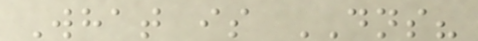What is DNS?
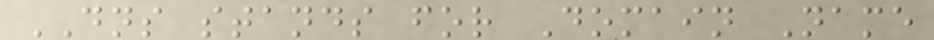DNS stands for Domain Name
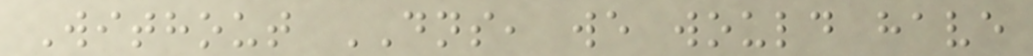Without DNS, we would have
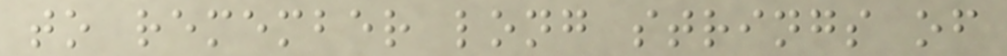to remember long strings of
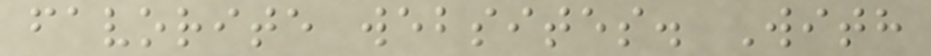favorite websites. With
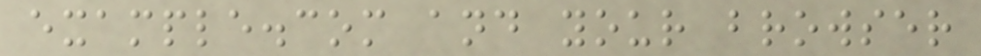example.com and your browser
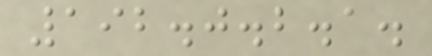192.0.2.1.
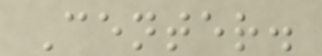Center.
